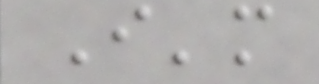I'm
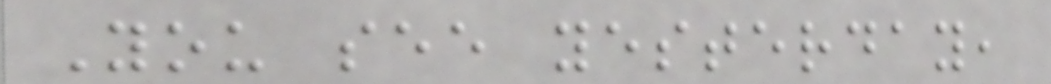You see yesterday,
